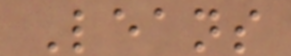Leans
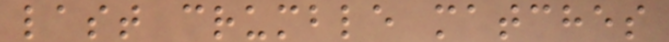last crumble matches
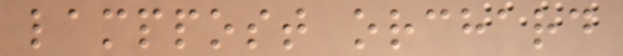lamppost orchard
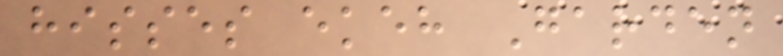hisses ekeh Garden
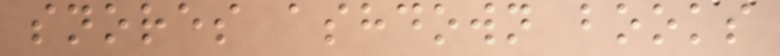snores ashdown books
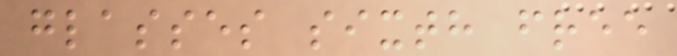glasses sixth free
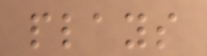plays
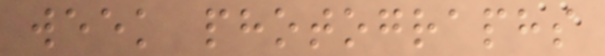week photographs
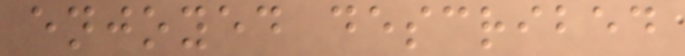enjoyed described
